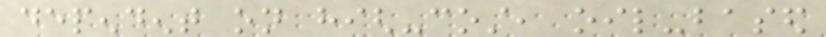dependent on high-cost, oil-based
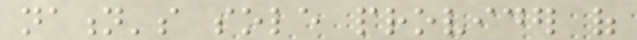nation's sole provider of
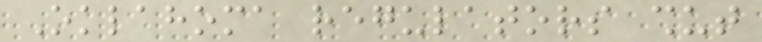Oklahoma regulators shut
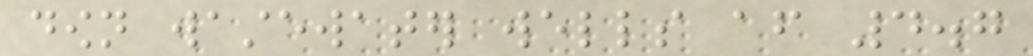down wastewater wells after 4.7
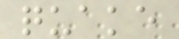quake
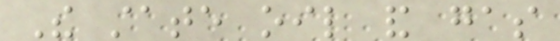The state oil and gas
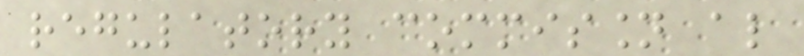regulatory commission also
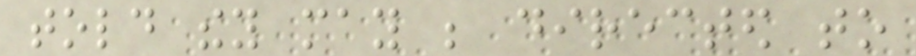told they may be directed to
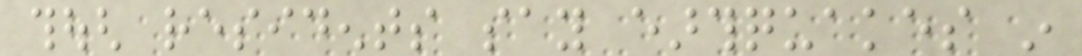though residents say earthquakes in
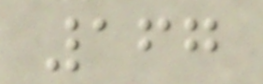167
